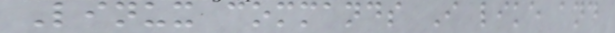Linux commands I like and
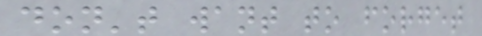don't want to forget
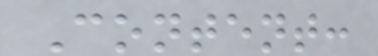Content:
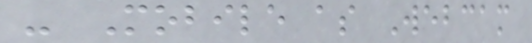- Mobile as Webcam
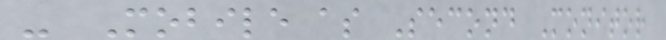- Mobile as Second Monitor
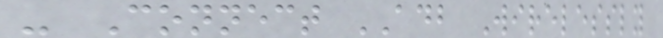- Connect ADB Wirelessly
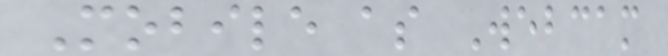Mobile as Webcam
